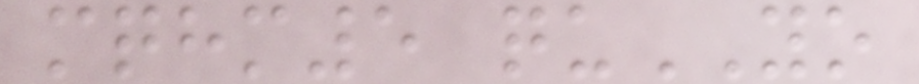mqhm5 quYO
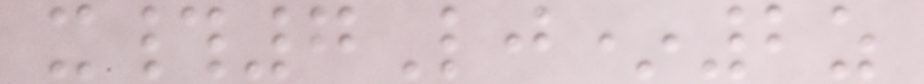x#7Lj*2z
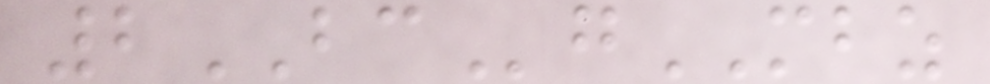2BCgMBZ
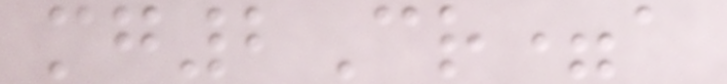mg2Cr=a
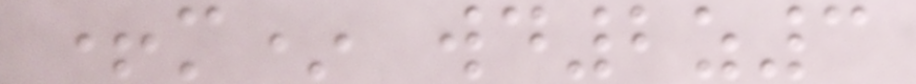+m* wd2z3
